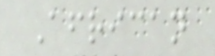African
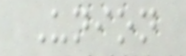Union
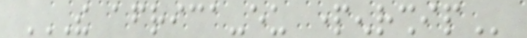THE AFRICA-EU PARTENRSHIP
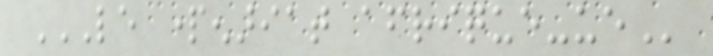LE PARTENARIAT AFRIQUE-UE
